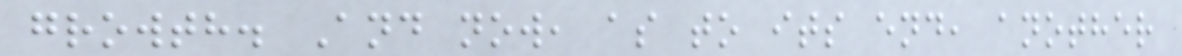growth. And now, as to its end, another
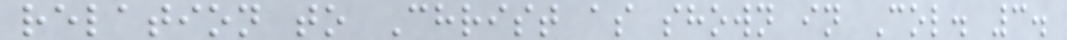relation to Christ as shown in Col. 3.
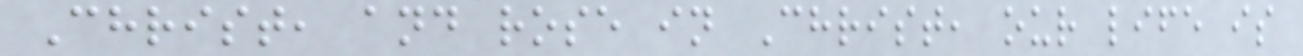Christ, and rose in Christ, our life is
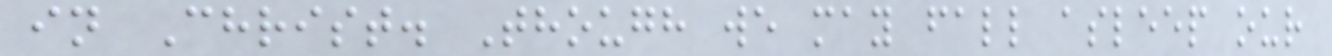in Christ. Though we may fall asleep our
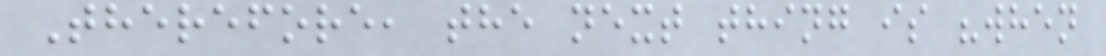Therefore, the next thing is "when
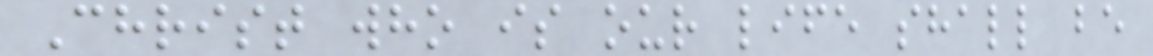Christ who is our life shall be
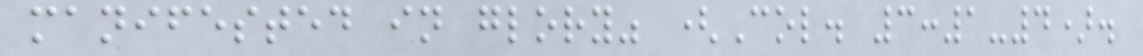manifested in glory" (Col. 3:1-4).
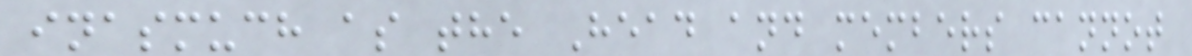inasmuch as the Head and members cannot
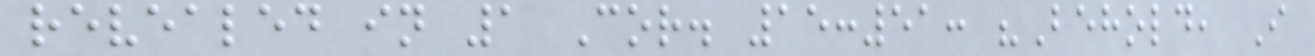revealed in 1 Cor. 15:51: "Behold, I
